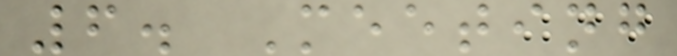6. Meeting
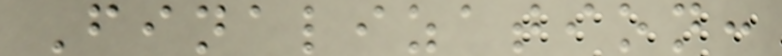Finalization:
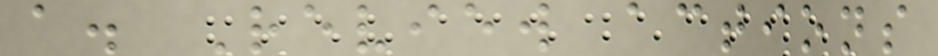a. Review actions
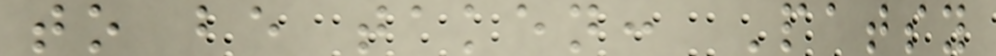to be taken: Patsy
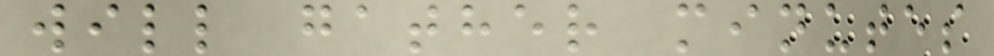will gather minutes
